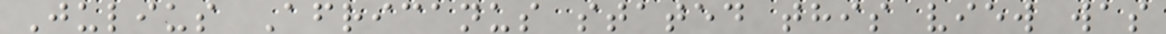Julius Africanus stated this view was
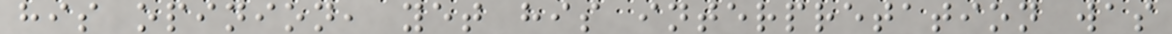his opinion, yet his interpretation was
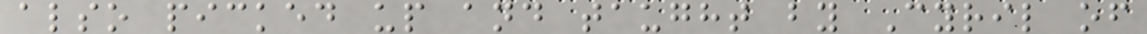also picked up and taught by Cyril of
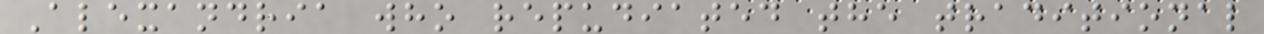Alexandria who repudiated the traditional
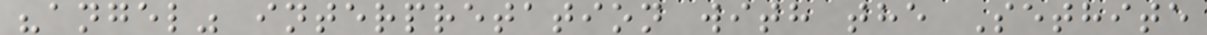"angel" interpretation with the Sethite
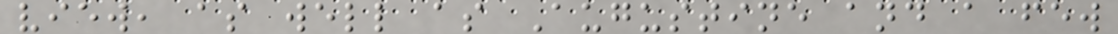view, as well as Augustine and a few
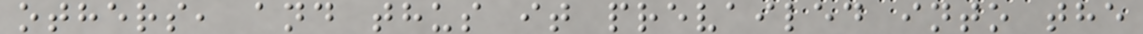others, and thus it prevailed into the
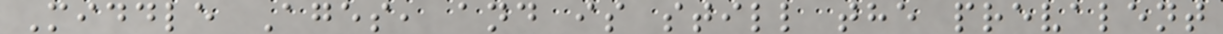Middle Ages, and is still the prevalent
